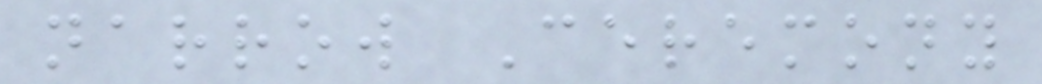narrow Ceremony
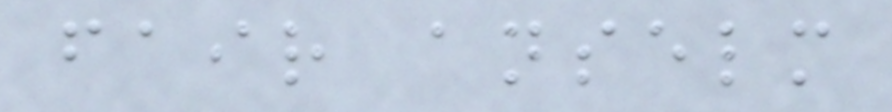fair anselm
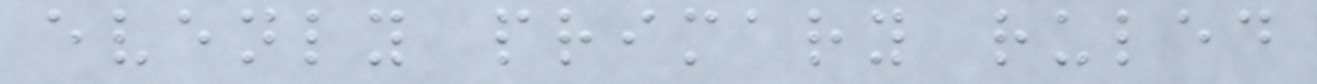evenly primary ruled
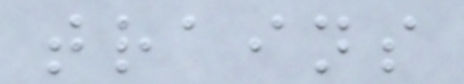trains
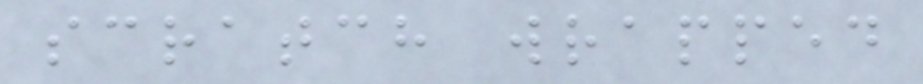scratch wrapped
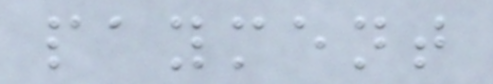payment
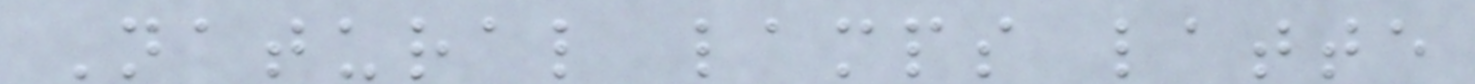Natural lamps latte
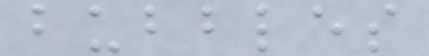bubbles
